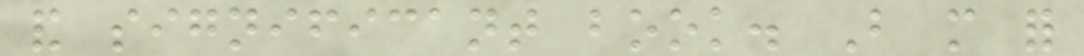and significant book. But more for
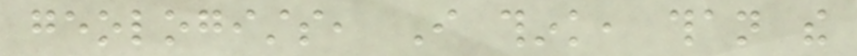geologists, I think, than the
